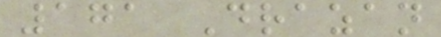171 Drazan
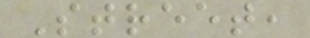Street,
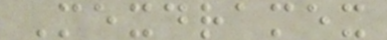Mexdramex
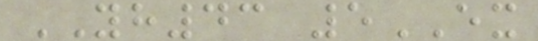YH43 5EX
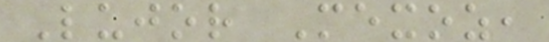Lujor Mexoz,
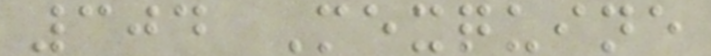304 Mexquine
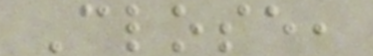Close,
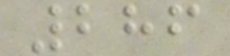286
